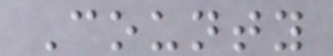County
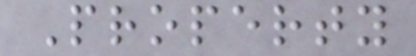Property
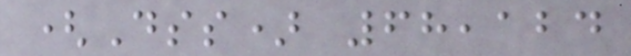(Dss) 68,124
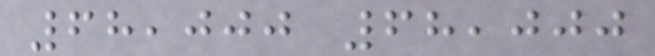68,000 68,000
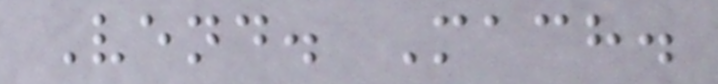Vend. Mach.
